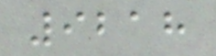9218
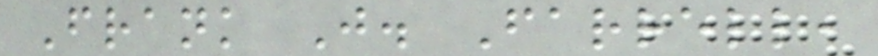Frank J. Farrell,
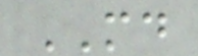MD
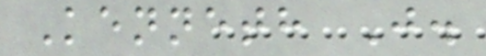Kenneth J.
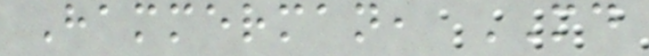Hammerman, MD
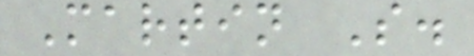Martin S.
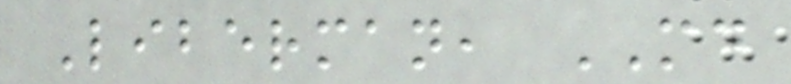Liberman, MD
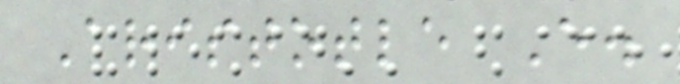Aristotle E.
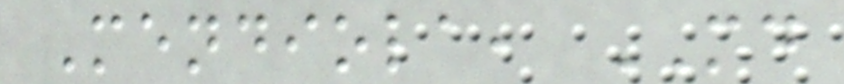Mendiola, MD
